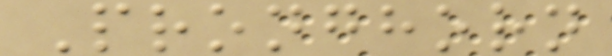Pronghorn
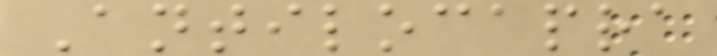Antilocapra
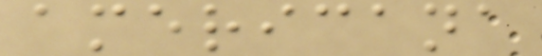americana
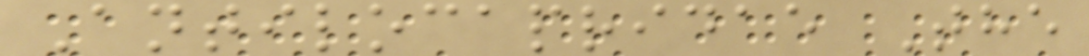Antilocapridae The
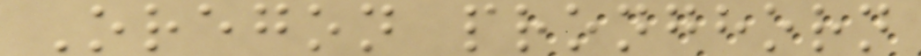Oregon pronghorn
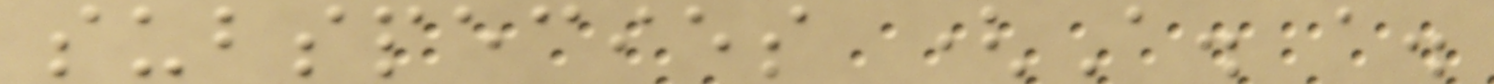subspecies (A. a.
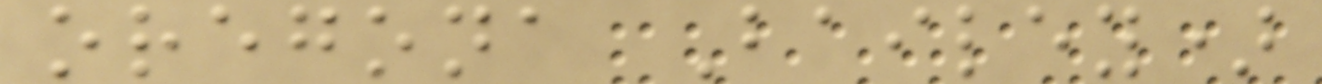oregona Bailey)
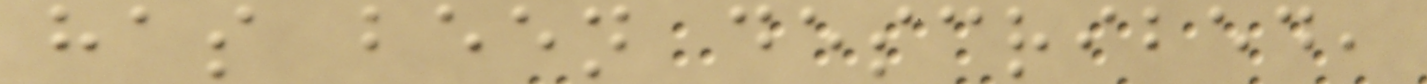has been described,
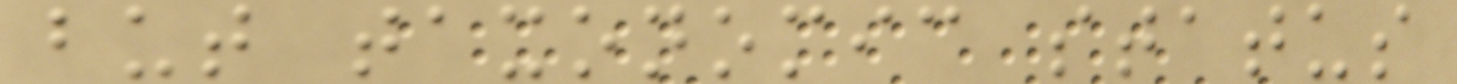but taxonomic status
